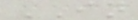IN
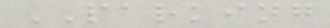PARKING
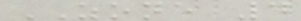ZONE 4
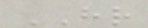HR
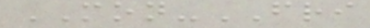MON-FRI
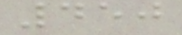450
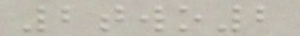2two2
